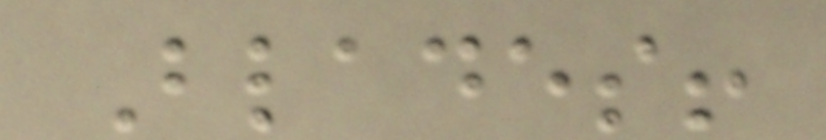Blades!
